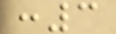:3
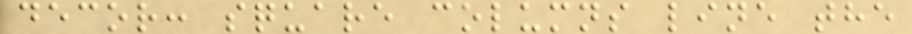decor: square columns line the
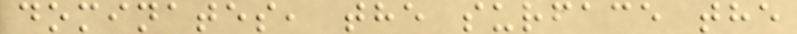dominates, the surface the
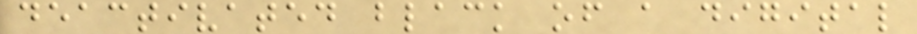deactivated black of a digital
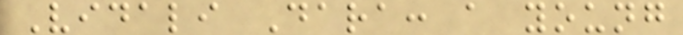Vidali Dara: a young
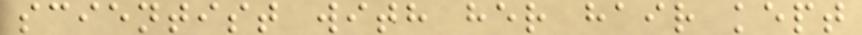scientist with her hair kept
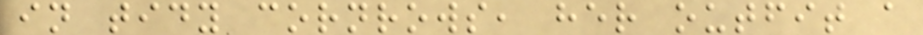in tidy cornrows, her outfit a
